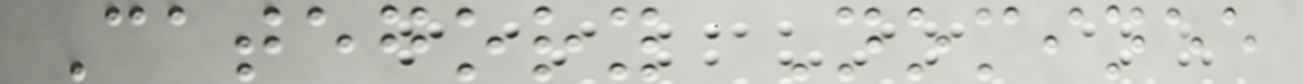Category Nominee
